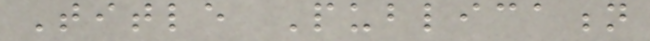Title Publication
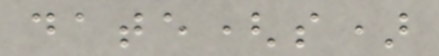date(s)
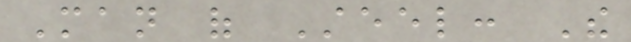Man of Steel: The
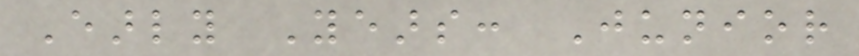Early Years: Junior
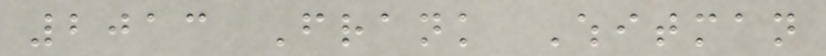2013 Frank Whitman
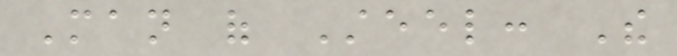Man of Steel: The
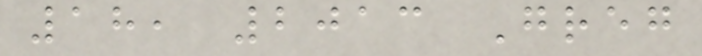18, 2013 Greg
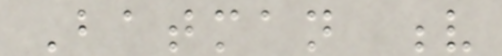Batman v
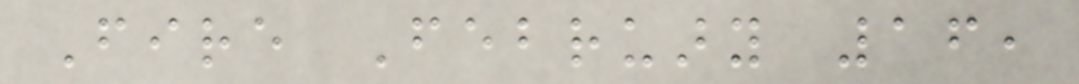Fire February 16,
